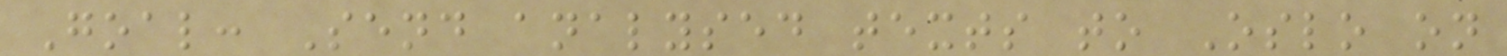Goal: Send analysed texts to Oslo on
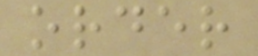order
